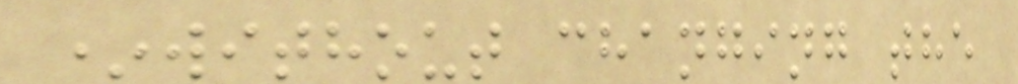*without changing the
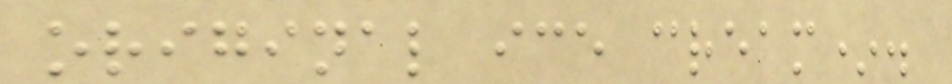original ice cream*.
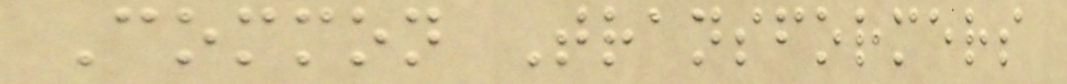Common Transformers
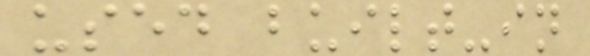used built-in
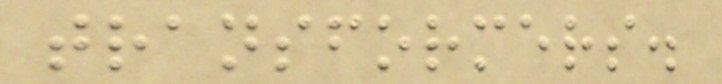transformers.
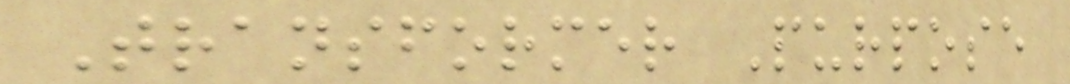Transformer Purpose
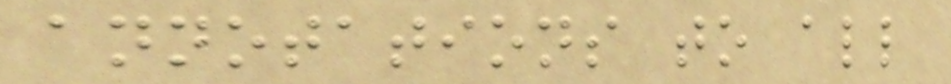annotations to all
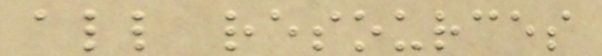all resources
